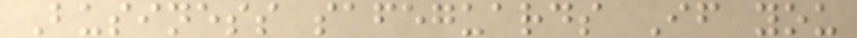Business safeguards If you
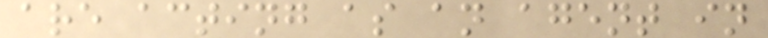are acting as an agent in
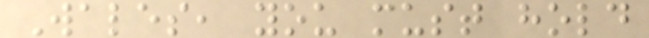Wales, you must hold
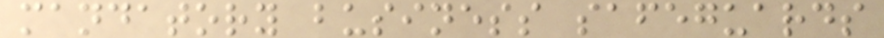mandatory business safeguards
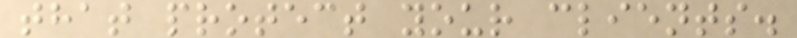that protect your clients.
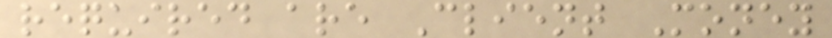required are Client Money
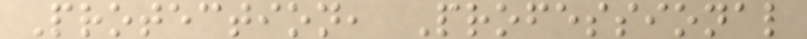Protection, Professional
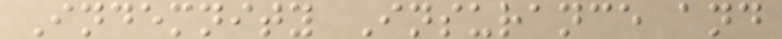Indemnity Insurance and
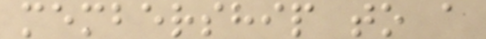membership to a
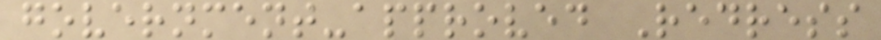government-approved Redress
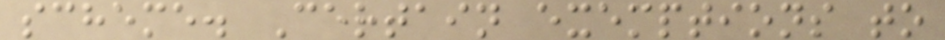scheme. Certain exemptions to
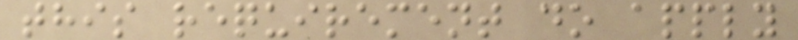this requirement do apply
